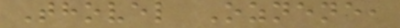Thovel Oznene,
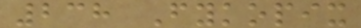238 Fykopix
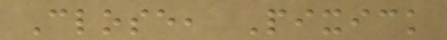Close, Pixick
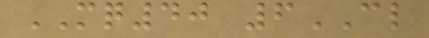MQ40 6CL
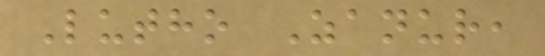Lutho Zanur,
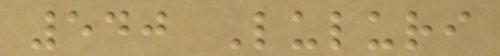540 Luluri
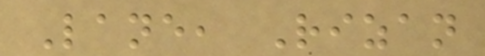Lane, Rizan
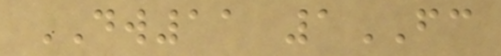DW11 1FC
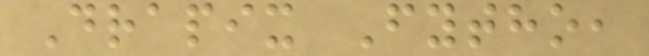Drapix Fytho,
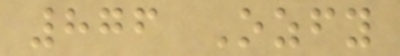876 Ozfy
